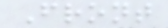Front
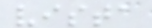vista
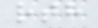rth
